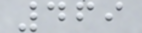469
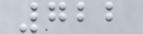722
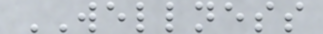WELLNESS
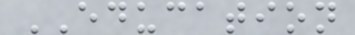EDUCATION
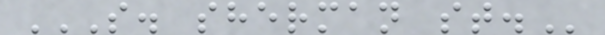S. SHERMAN ST.
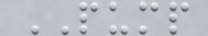PUMP
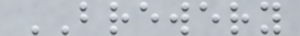BREWERY
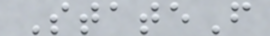StateF
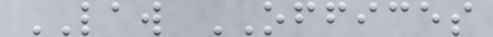LAW OFFICES
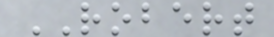ROBERT
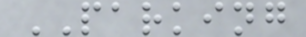PARKING
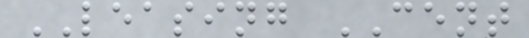LEASING CENT
